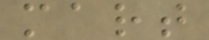mart
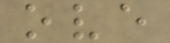ove
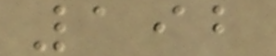192
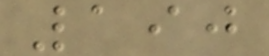190
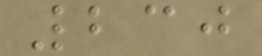230
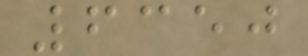6350
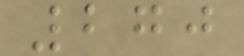270
